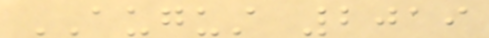AUGUST 2019
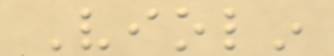Violin
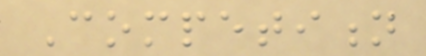Competition
